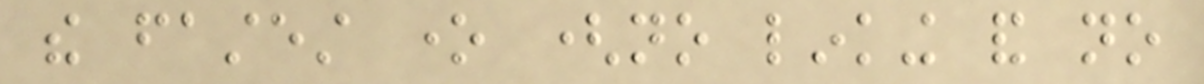the fastest one (no linking and no
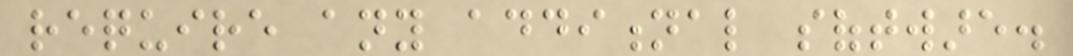require any additional software.
